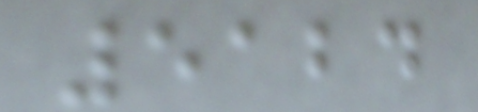5124
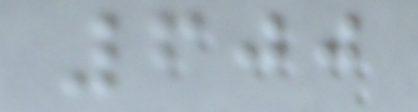600
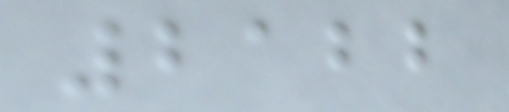2122
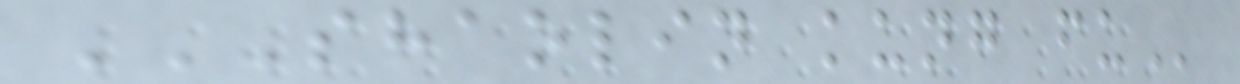SHAOLIN KUNG FU
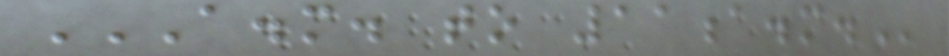A.M. TO 11A.M.
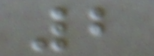2
